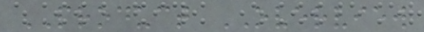PRODUCT OVERVIEW
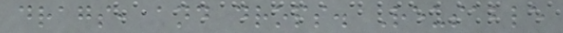drags, and drops. Reusable
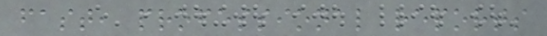fast, professional reports
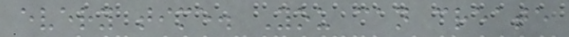every time. You can create
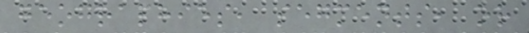geographies, segments, or
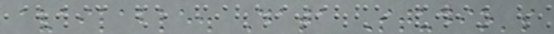available. Data Studio's
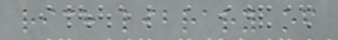rich library of
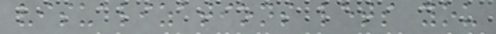visualizations lets you
